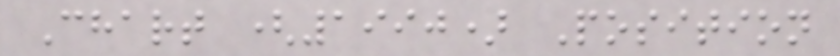Chart (1990) Position
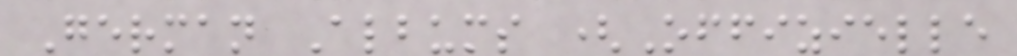German Albums (Offizielle
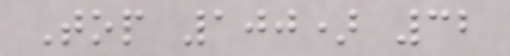Top 100) 32
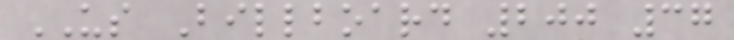US Billboard 200 37
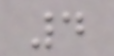4
